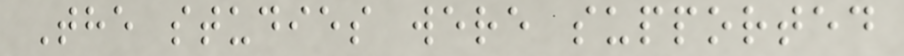The studies were supported
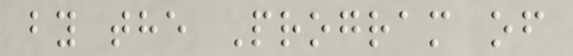by the Program of
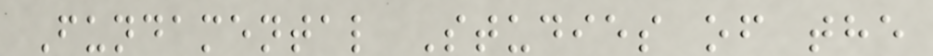Fundamental Studies of the
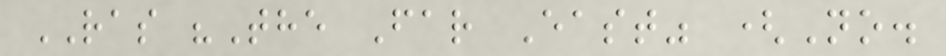RAS "The Far East" (No.
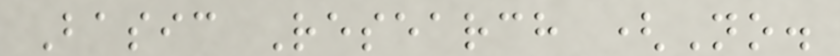Basic Research (No.
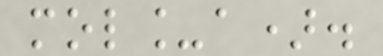mol_a).
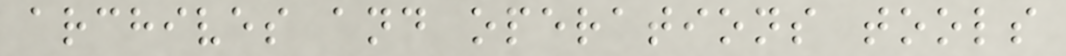archives and operations tools
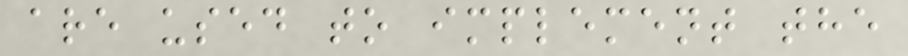are used to implement the
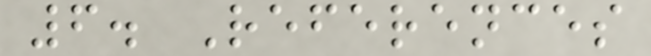6. References
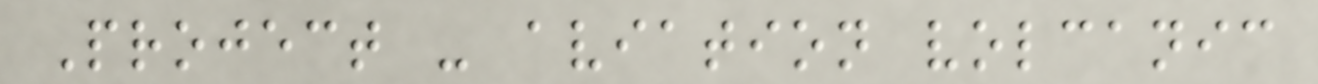Project - aviation volcanic
